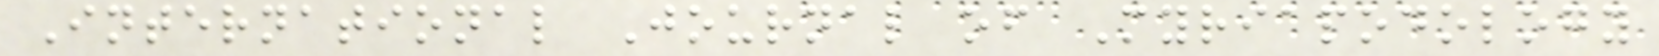International Journal of Myriapodology
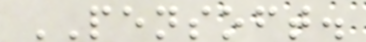PENSOFT.
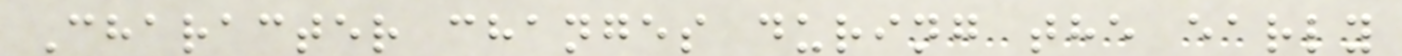Character changes during the early
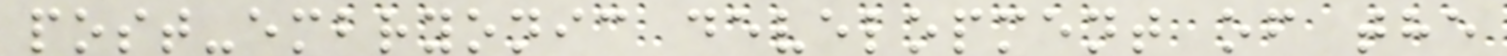post-embryonic development of the
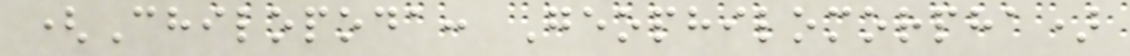(Chilopoda: Geophilomorpha)
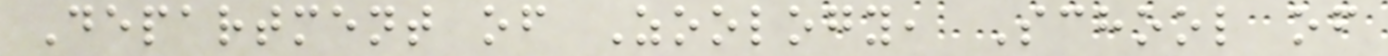Department of Zoology, School of
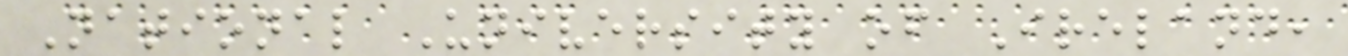National University of Ireland,
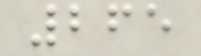265
